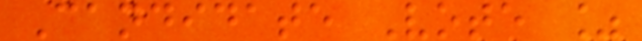Candidate Vote %
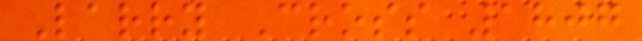Larry Cross 1807
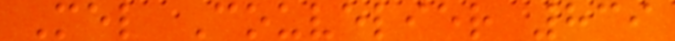Mel Couvelier 839
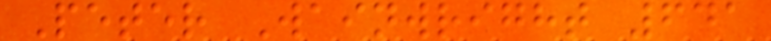Peter Wainwright 641
